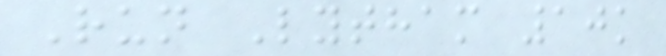Run Lytham 10k
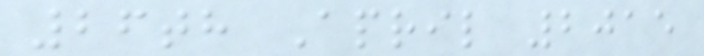26th April 2015
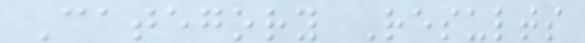Category Results
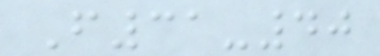F31-40
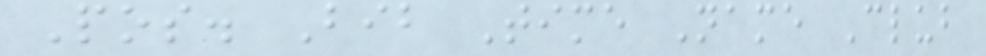Pos. Bib Time Name Club
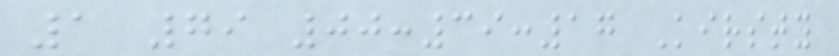1 79 00:39:17 Kirsty
